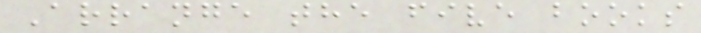Arrange the five books
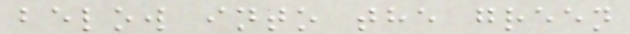below into the green
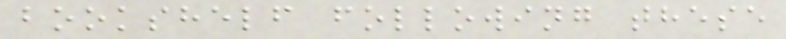bookshelf following these
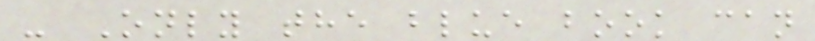- Only the blue book can
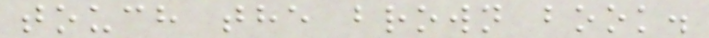touch the brown book.
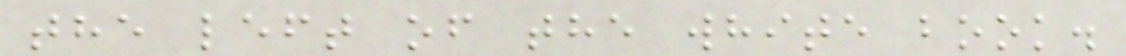the left of the white book.
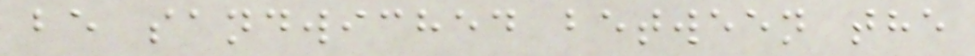be sandwiched between the
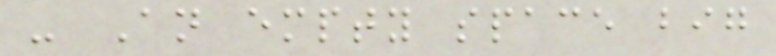- An empty space big
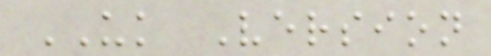UK Version
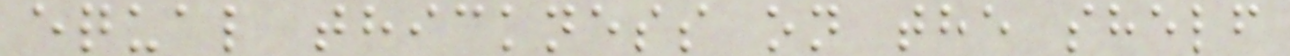equal thickness on the shelf
